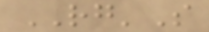RG'S
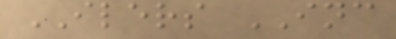ILERS INC
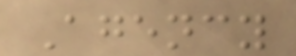Agency
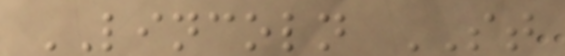LINCOLN ST
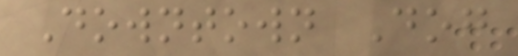Downtown Dog
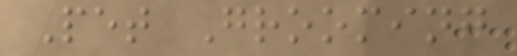Pet Grooming
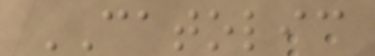CATOLIC
